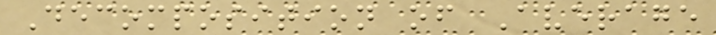Decomposition of Average
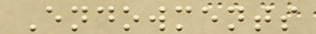Endowments
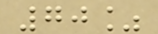70%
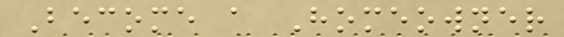Become a Homeowner
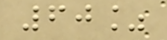60%
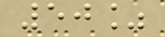50%
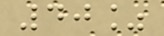40%
